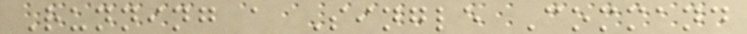Running a Single Command
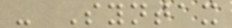- Syntax
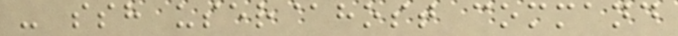- ssh user@host command
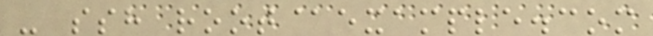- ssh root@example.com
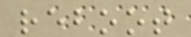reboot
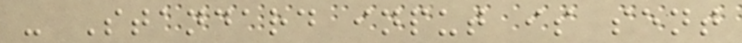- Standard input is sent
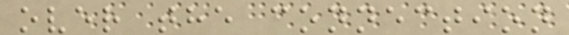over the connection
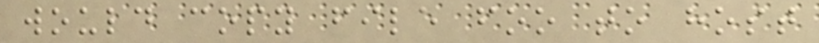would copy file foo to host
